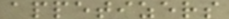appetizers
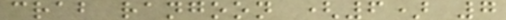crab rangoon (6) 7
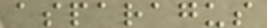asparagus
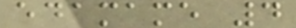edamame 4
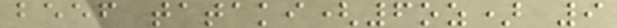beef tataki(6oz) 9
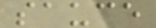sauce
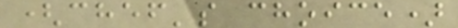(chef's choice)
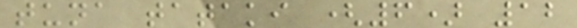tuna tataki (6) 12
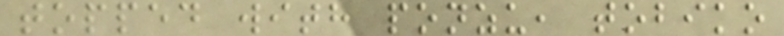topped with ponzu, tobiko
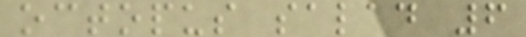octopus salad 6
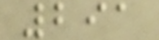291
